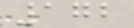172
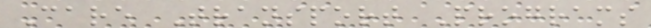Care Transport Programs
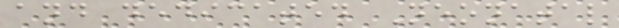and dedicated Neonatal
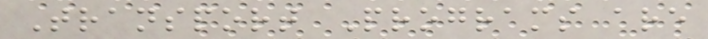Transport Programs are
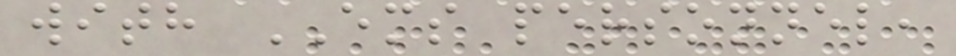with EMS personnel,
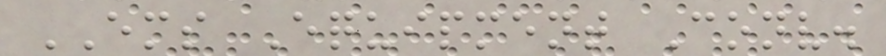EMS Equipment Conv.
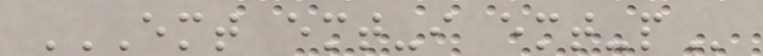EMT EMT-I EMT-P
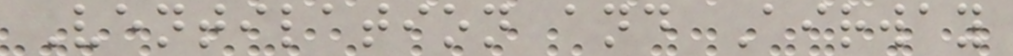Ventilation and Airway
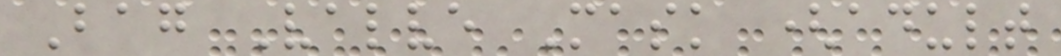Bag Valve Mask (adult
